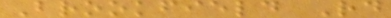Brookfield Rd
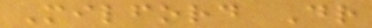Milford Dr
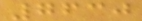7630
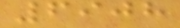6908
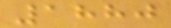1880
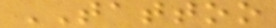TATTOO
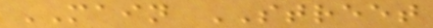MAIN STREET
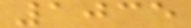1035
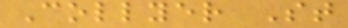Collyer St
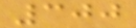300
